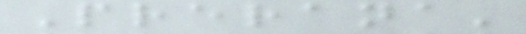Prerana'
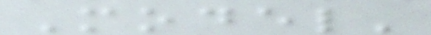Model'
